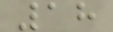18
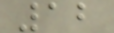12
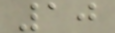10
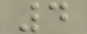4
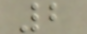2
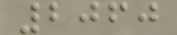2060
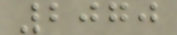2070
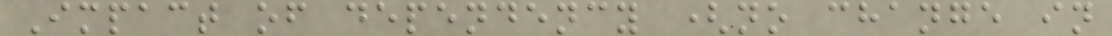Impact of dependency (no change in
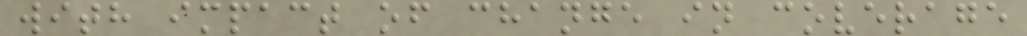with impact of change in coverage
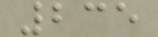235
